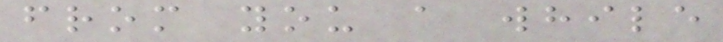from you a while
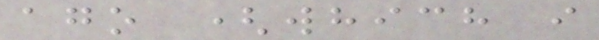ago (which i
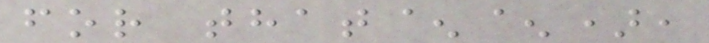for that^^),
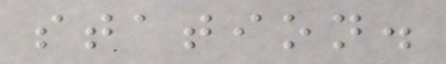station.
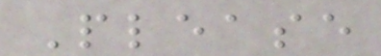Please
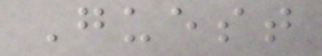Guest
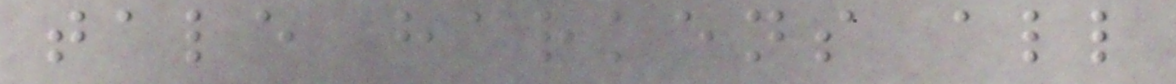tale harkens all
